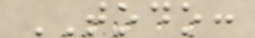TODO:
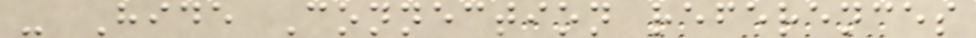- Hide Connection references
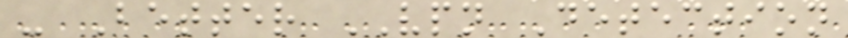- Better VPN Detection
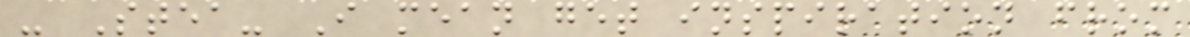- Stea- I mean get inspiration from
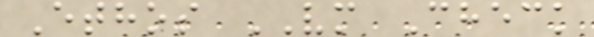Ethos VM Check
